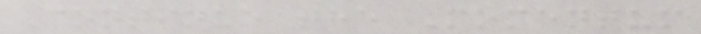Continue the Momentum
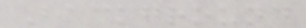Background
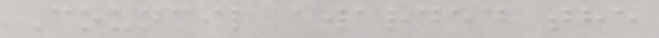Council awarded the
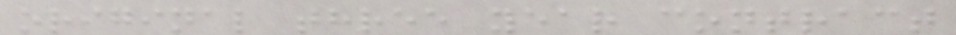original three year contract
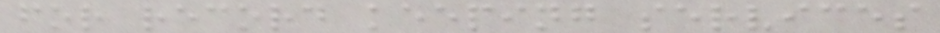for record keeping services
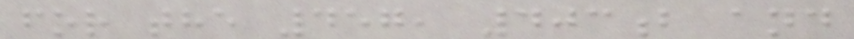for the 457, 403b and
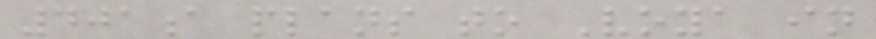401a plans to Voya in
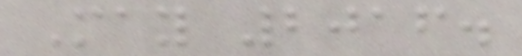May 2016.
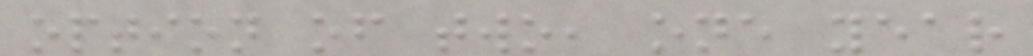option of two, one year
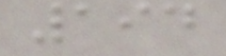194
